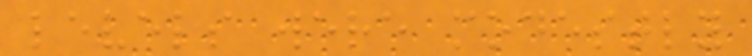levels were modestly
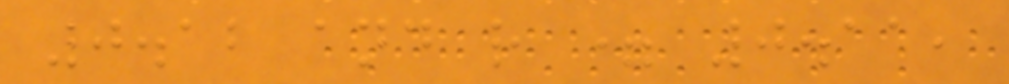0.12 and r = 0.11,
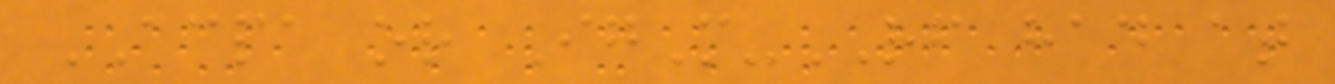ACPA or IgM-RF had at
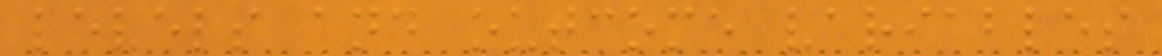levels and outcome variables
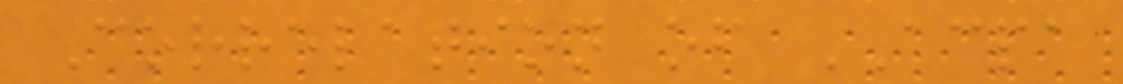Correlation of ACPA
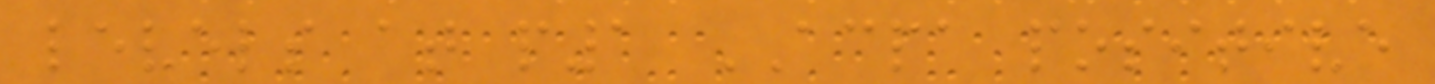levels at p1 ACPA positive
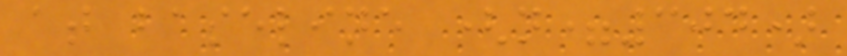at baseline (n=304)
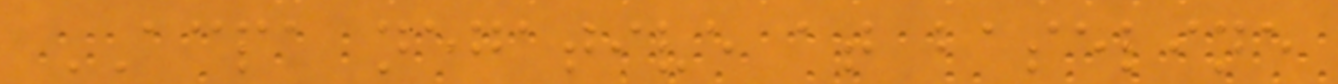ACPA negative at baseline
